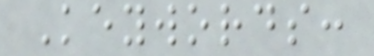Keywords:
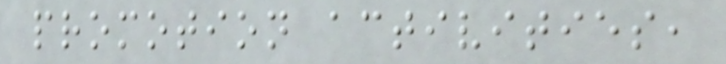promotion activities,
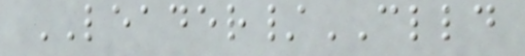LEADER/CLLD
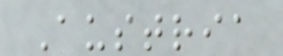Austria
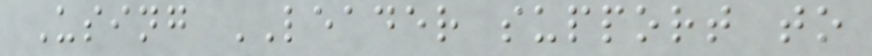Using LEADER support to
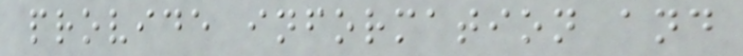provide information and
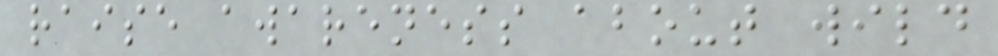raise awareness about wild
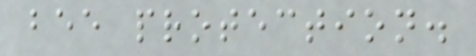bee protection.
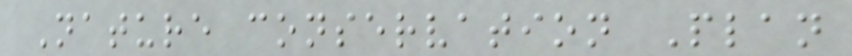Nature conservation Plan
